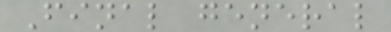Final general
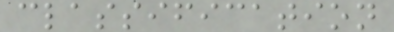classification
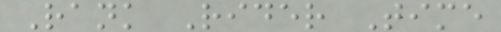Rank Rider Time
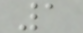1
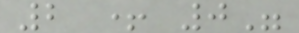2 + 0"
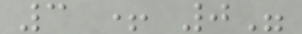3 + 0"
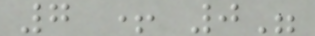7 + 0"
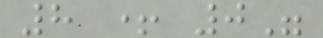8 + 0"
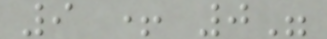9 + 0"
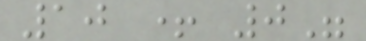10 + 0"
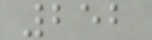252
